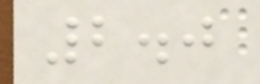2.0
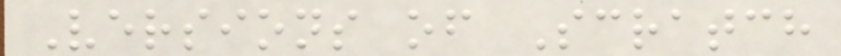Versions of Scratch
